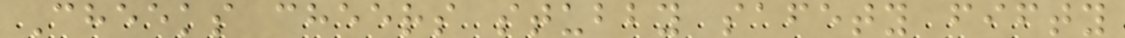Cheeks cheers stubby safety fifty
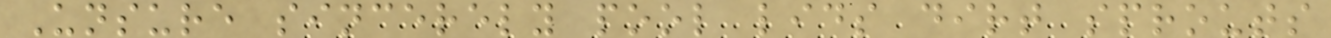Unsure sincerely pool lids dirt sprouts
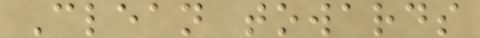Clean towards
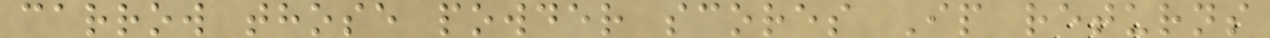carrow those powder scores Ip returns
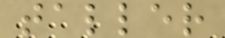taller
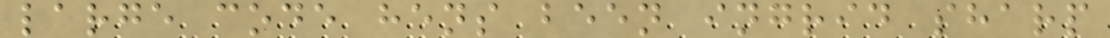large code hens been ingrid sharp
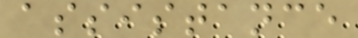assistance
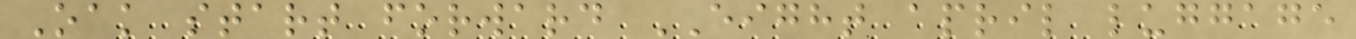Oak start forward EIGHT april luggage
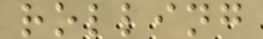rolling
